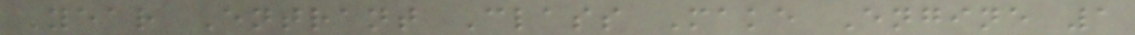Year Entrant Class Make Engine 1
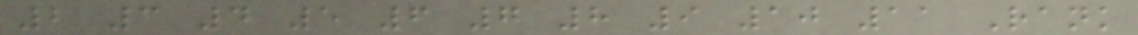2 3 4 5 6 7 8 9 10 11 Rank
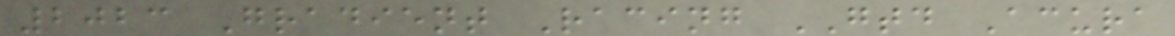2023 Gradient Racing GTD Acura
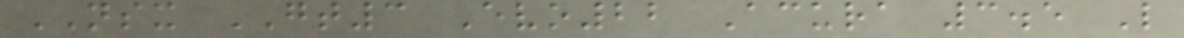NSX GT3 Evo22 Acura 3.5 L
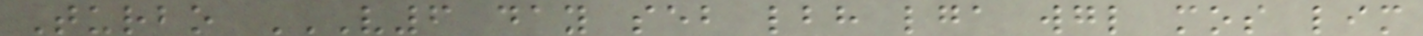Turbo V6 DAY SEB LBH LGA WGL MOS LIM
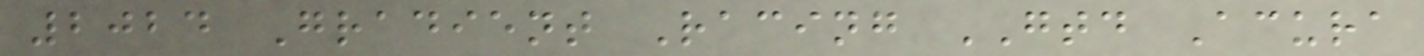2024 Gradient Racing GTD Acura
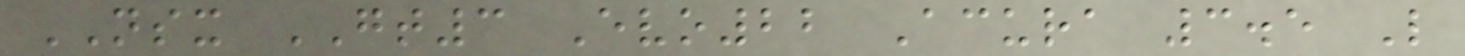NSX GT3 Evo22 Acura 3.5 L
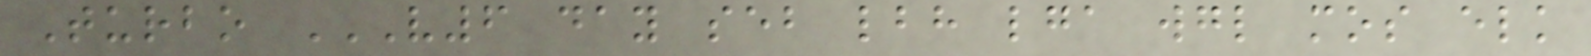Turbo V6 DAY SEB LBH LGA WGL MOS ELK
